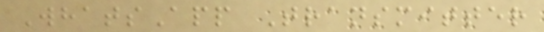WhatsApp Transmitter
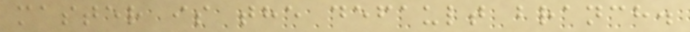master is the default branch.
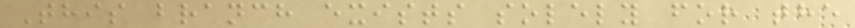This branch exists solely for the
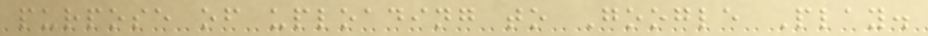purpose of uploading to Google Play.
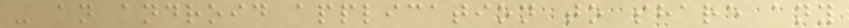- an android application to share any
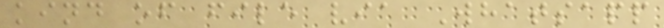kind of file via Whatsapp
